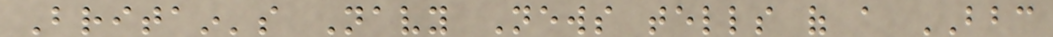Britain's Navy News tells of a BBC
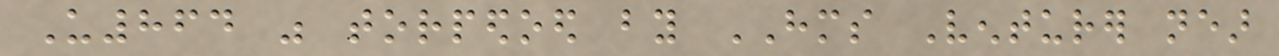U864 was torpedoed by HMS Venturer near
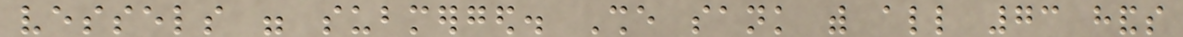vessels were submerged. She sank with all 73 hands
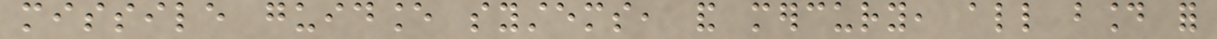missile guidance systems, and mercury, all bound for
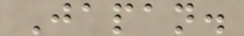Japan.
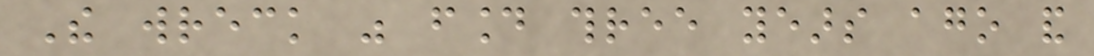The wreck was found three years ago and
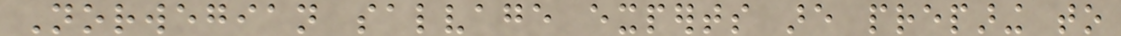Norwegian salvage experts are preparing to
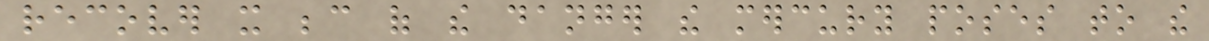recover it because of the danger the mercury poses to the
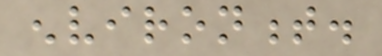environment.
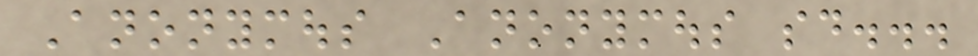Anonymous Anonymous said...
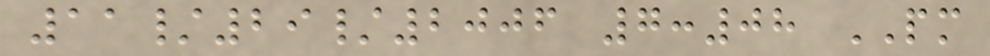11/29/2006 7:08 PM
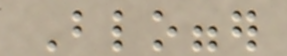Blogger
